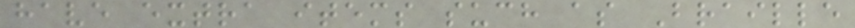have extra items such as Braille
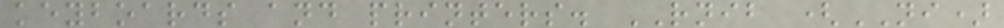keyboards and printers. RNIB (NI)
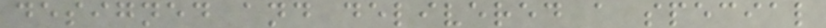designed and delivered a special
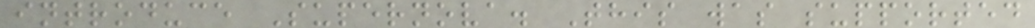introduce Supernova. This was supported
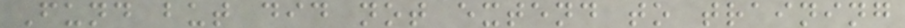Fund but did not extend to training
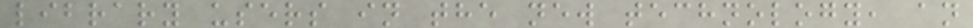library users in the new technology, an
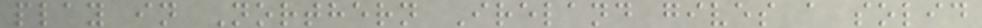play in Northern Ireland gives a solid
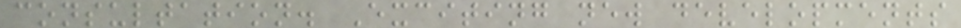consultation. Exciting new developments
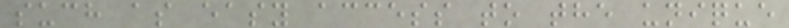such as easy access to the unique
